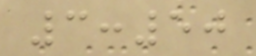3:50
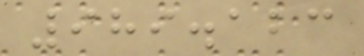989.123
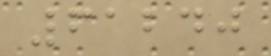61240
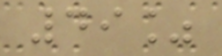49%
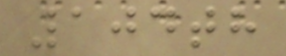104th
